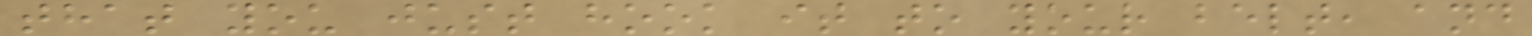that you just hook it to your belt, and
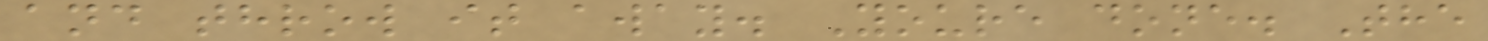and throw it away. Youre done. The
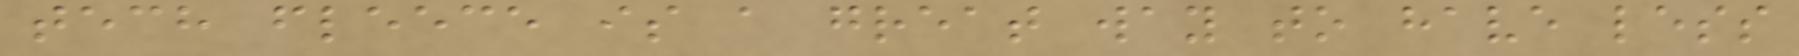tech fleece is a great way to have less
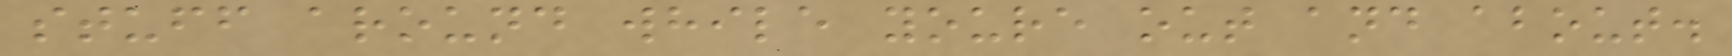stuff around while youre out and about.
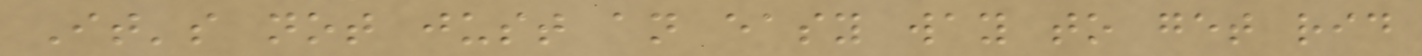It's not just an easy way to get rid
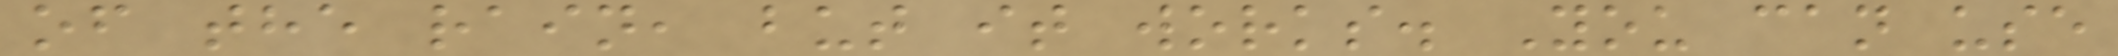of the rain, but it works. You can use
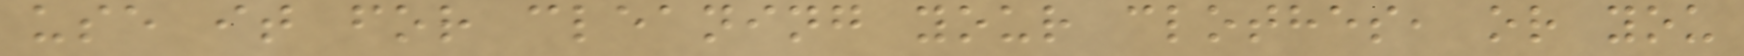use it for cleaning your clothes, or you
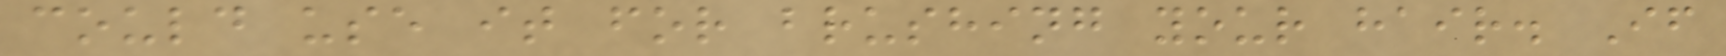could use it for brushing your hair. If
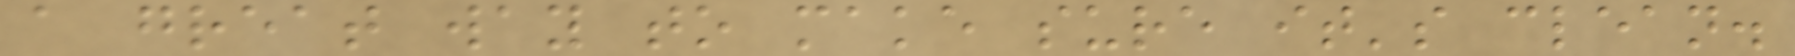a great way to make sure it's clean.
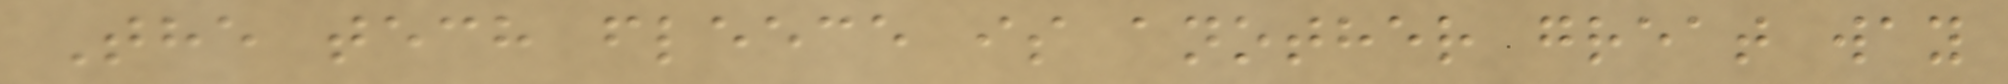The tech fleece is another great way
